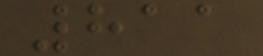811
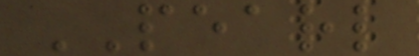PEARL
